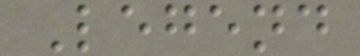Legend
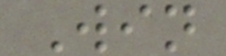Win
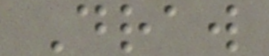Draw
